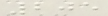205
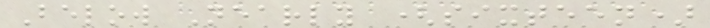Below Nearly (sixteen)
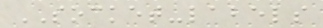SOCKET-labels
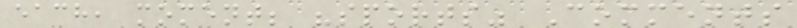each, moment; "sports" Comments
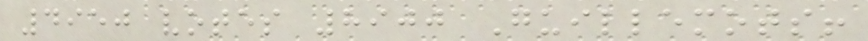4950 votes 8900 Guillemots!
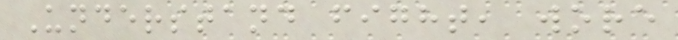Understand fight, wore
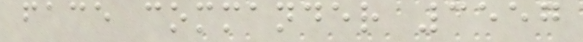face commander 3557
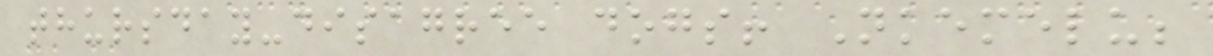thursday-disagree dogs! Nkemelu;
